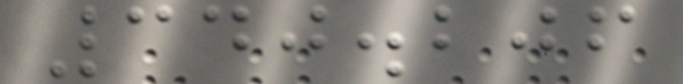340.206
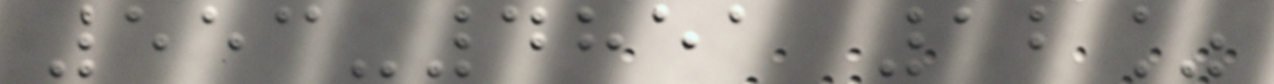553-4851 12%
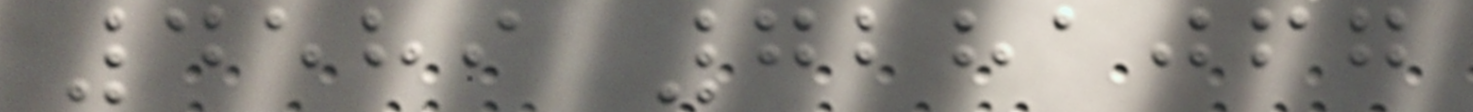4589 7281067
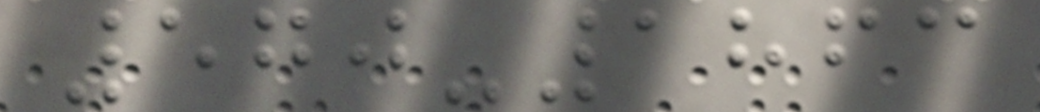570-1863
